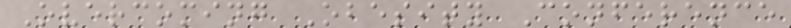Overcoming Obesity Conference
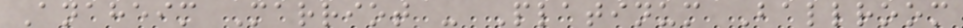Anaheim Marriot - Platinum Ballroom
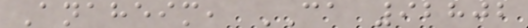Anaheim, CA 92802
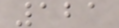121
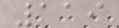119
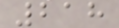218
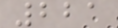221
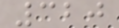320
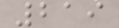219
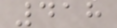418
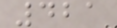421
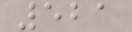521
